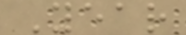Year
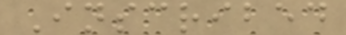Inscribed
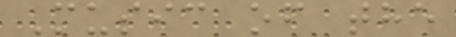Music of the
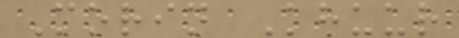Morin Khuur
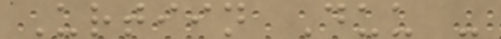Urtiin Duu -
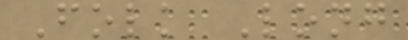Folk Long
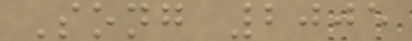Song 2005
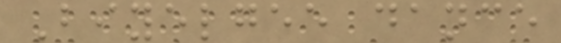Biyelgee dance
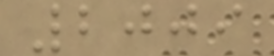2009
